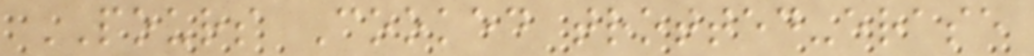POURS Cooked trotted-erase
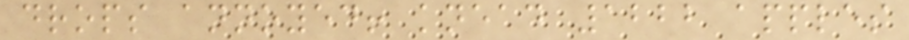drops annoyed! knead 1222 apples
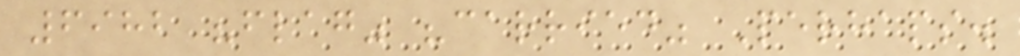6982 "flag" "carried" Perhaps.
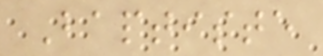Baptiste
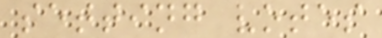setting votes
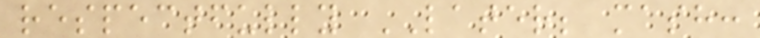respectfully LATER; mash:
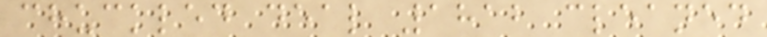chuckled deal 1812 cleaned
